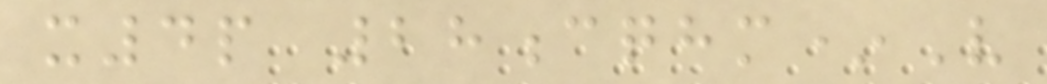x4p 28cqhm*V
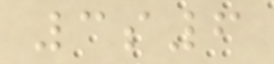3s6
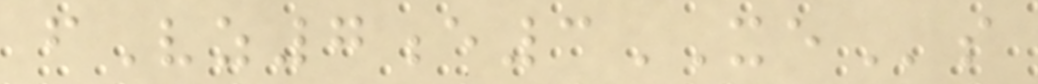fVz7e3XEs
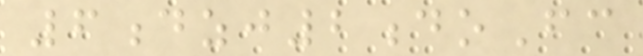6dzj2doFc
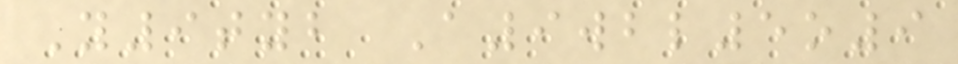Y9tyb A9wbl5o9
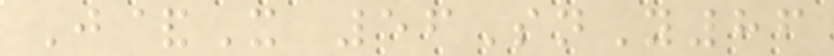J&X 56SnY86
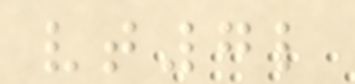vt7l
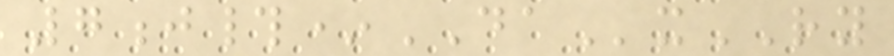7j#*DAxRY
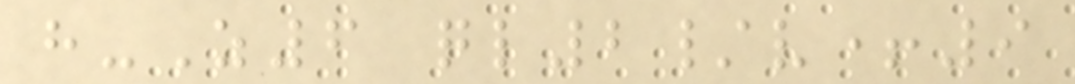h-Z6 ql2/v+9
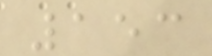153
